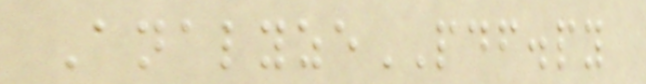AnalyzePDF.py
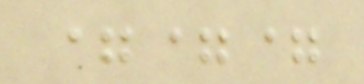===
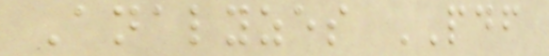Analyzes PDF
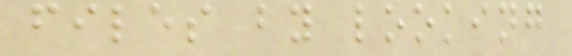files by looking
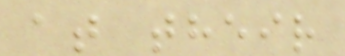at their
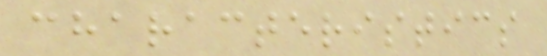characteristics
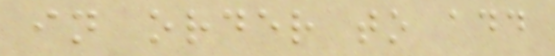in order to add
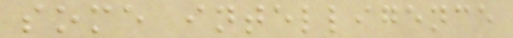some intelligence
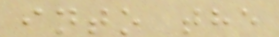into the
